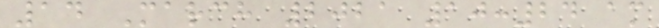14 March 2021 10:24 am
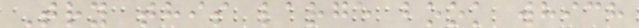Try this large book which
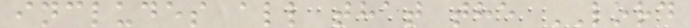includes all that the LORD
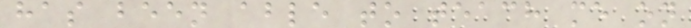has been able to teach me on
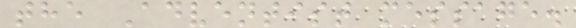the Adventist message.
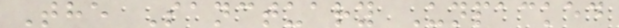The Sanctuary Unpacked
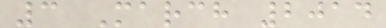3 March 2014
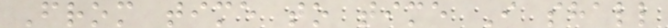From time to time I shall
